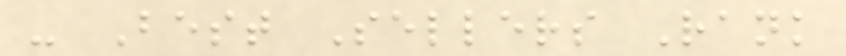- Best Sellers Rank
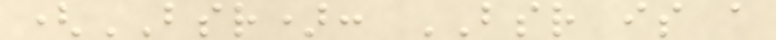(BSR): BSR is a
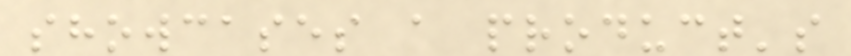showcases a product's
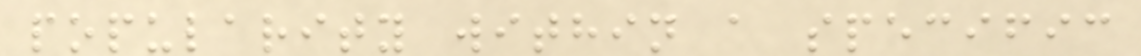popularity within a specific
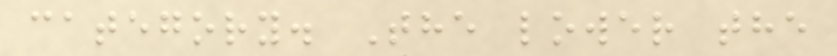category. The lower the
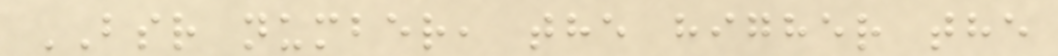BSR number, the higher the
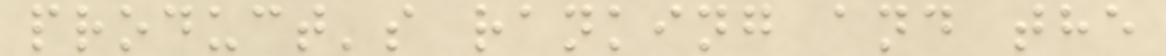product's ranking and the
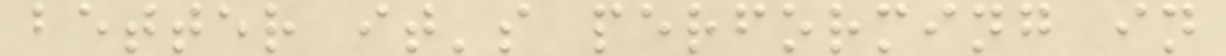better it's performing in
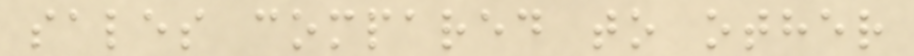sales compared to other
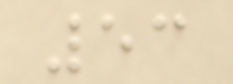53
